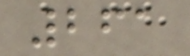261
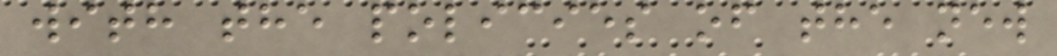with the policies of the new
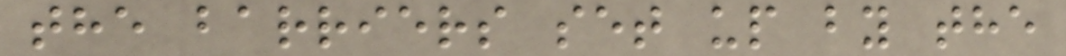the barriers set up by the
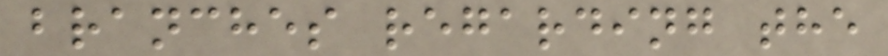branches regarding the
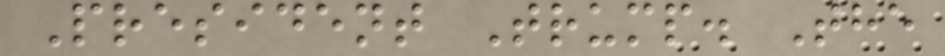President Trump. The
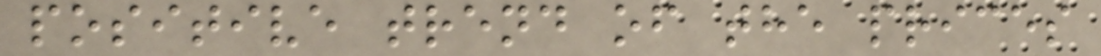positive trend of the prices
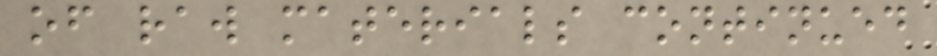of raw materials continued
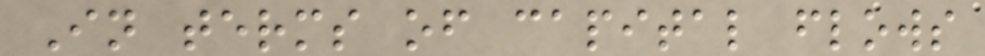In terms of capital flows
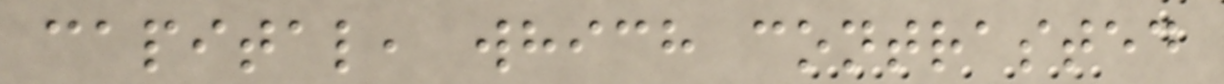capital, which contrasted
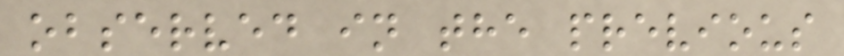observed in the previous
